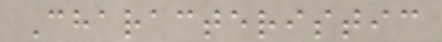Characteristic
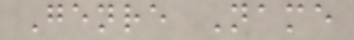Genre Name
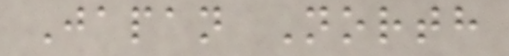Japan North
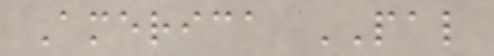America PAL
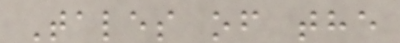Tales of the
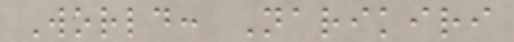World: Narikiri
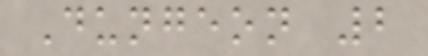Dungeon 2
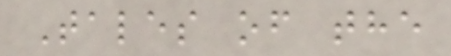Tales of the
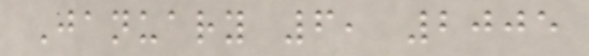January 6, 2005
